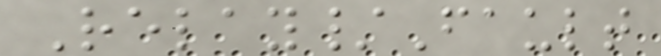Relay/Fault
